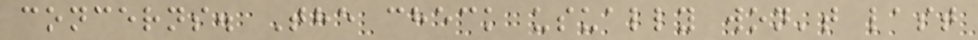concerns. The check usually won't last
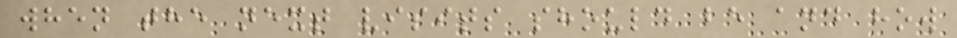when the next visits should be and how
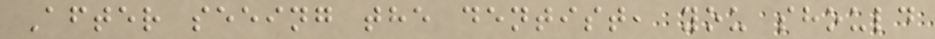After seeing the dentist, you should
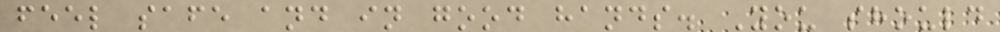feel safe and in good hands. You should
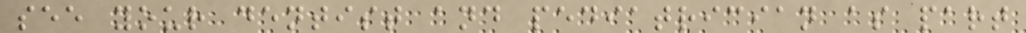see your dentist and pediatrician as part
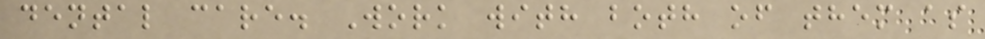dental care. Work with both of them as
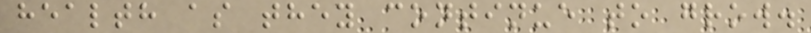health as they continue to grow.
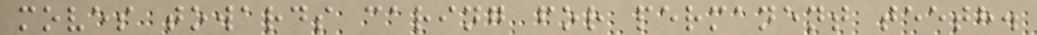moves towards caring for permanent teeth.
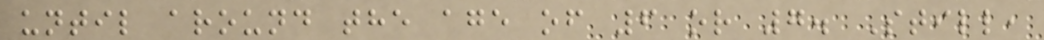until around the age of 6 or 7. Still,
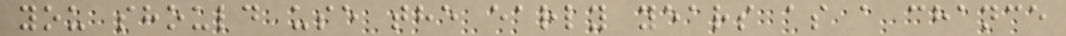you should use the early years as a chance
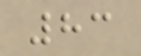83
